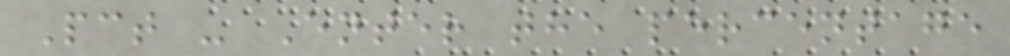Pct - Enter the percentage
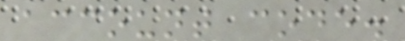account code.
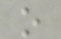o
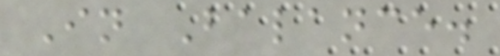In Balance.
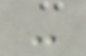-
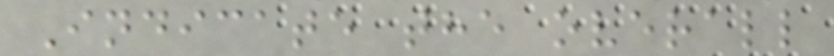Indicate the overall
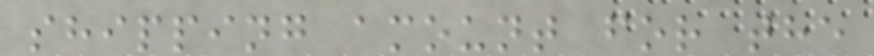shipping amount for the
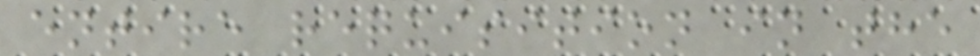entire requisition in the
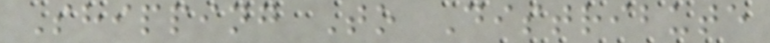Shipping To Distribute
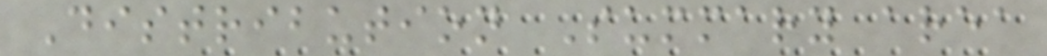Distribution Summary area
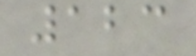123
